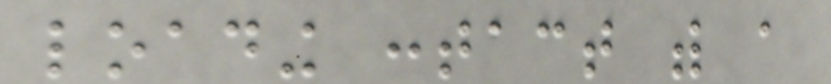loading contact with a
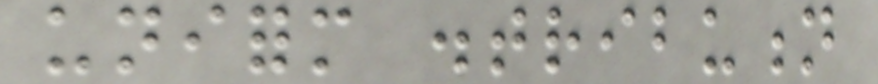uniform distribution
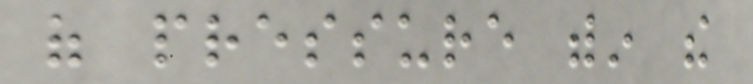of pressure within the
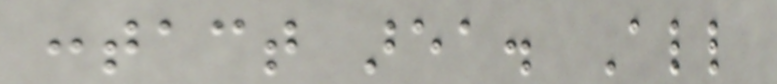contact area. All
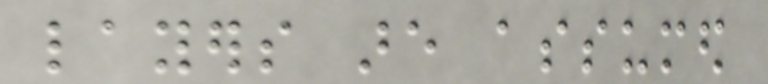layers are assumed
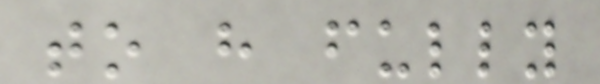to have fully
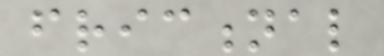frictional
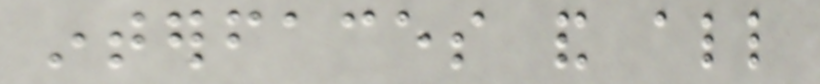interfaces and all
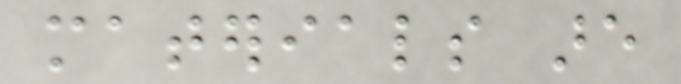materials are
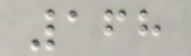168
